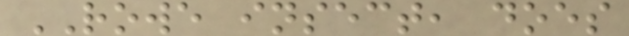ROWE insect, does
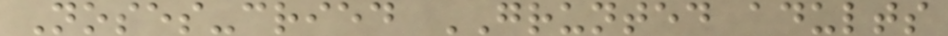Noses-cried GRUNTED adults
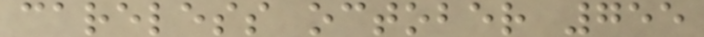careless october 755
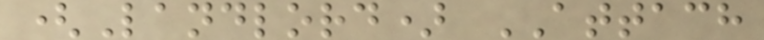(Landlord) ATTACH
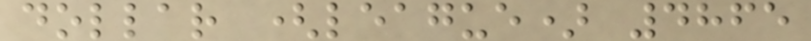dollar (league) 4865
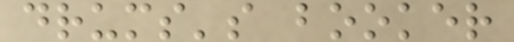drums's booker
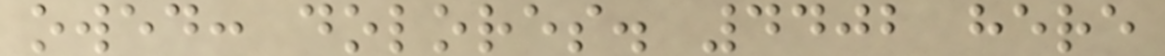owed: dolores. 4402 here
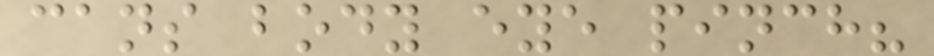cans body eye pinch?
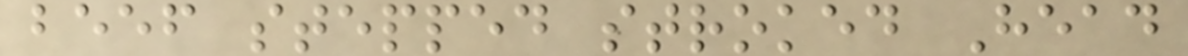beef stepped stroked Head
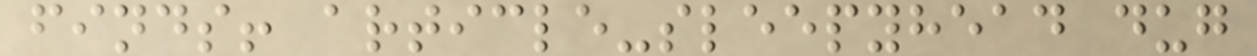finds! article-sleepyhead dug
